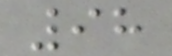98
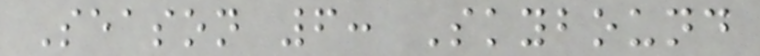Season 6: Skybound
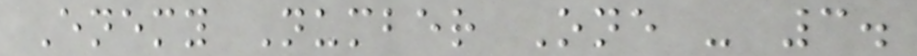Enemy Number One - 3.
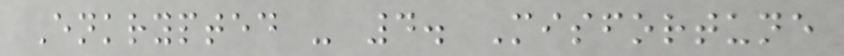Enkrypted - 4. Misfortune
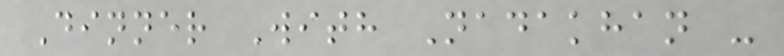Dinner With Nadakhan -
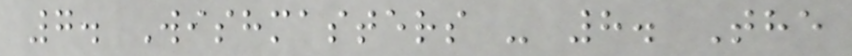7. Wishmasters - 8. The
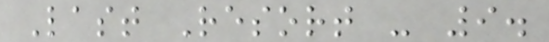Last Resort - 9.
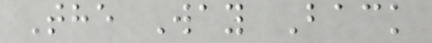The Way Back
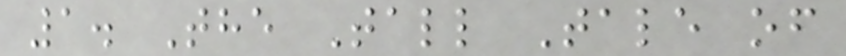1. The Tall Tale of
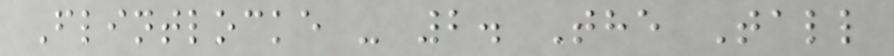Flintlocke - 2. The Tall
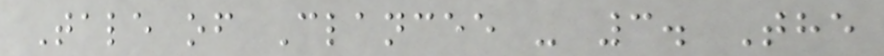Tale of Clancee - 3. The
